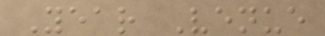Year Venue
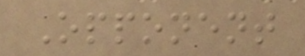Opponent
